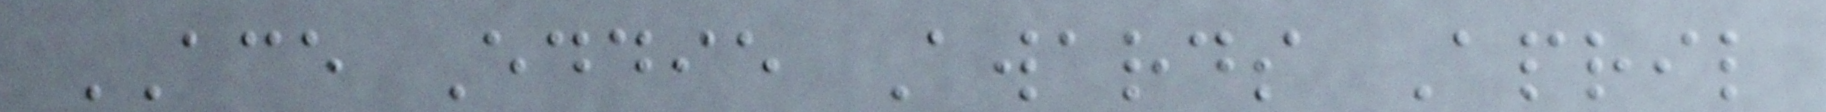ACE Eddie Awards April
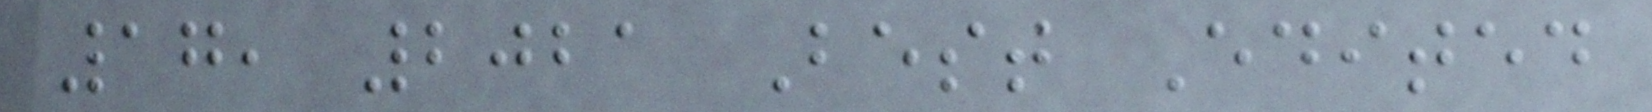17, 2021 Best Edited
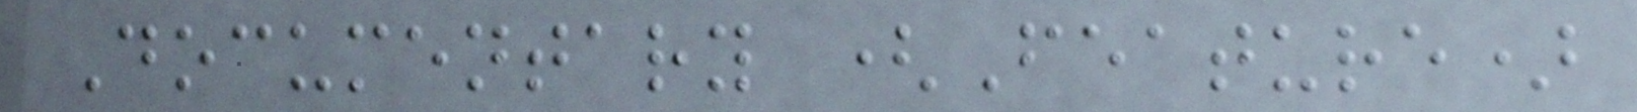Documentary (Feature)
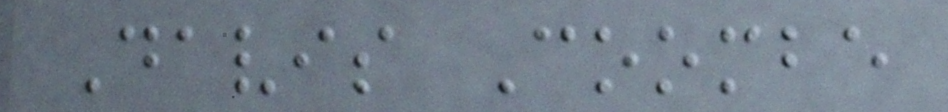Davis Coombe
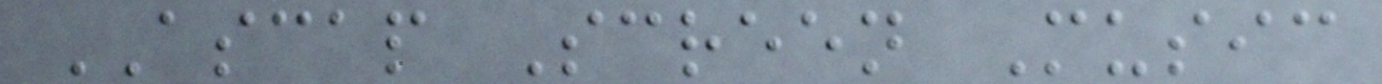ASCAP Screen Music
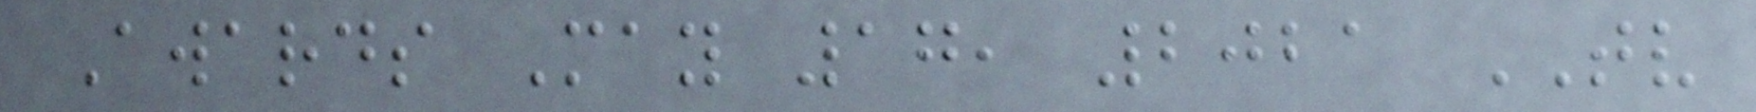Awards May 17, 2021 TV
